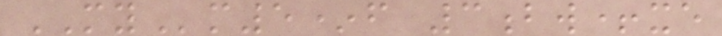MYm5*f 3bw+xe
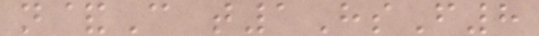n&C t1HsF8
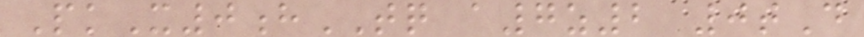PkX0hTQ a7z2 0tD
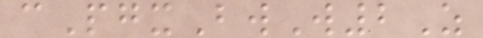cPgxBwW2Z
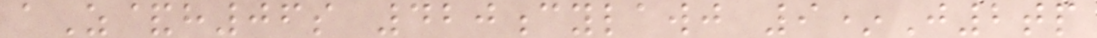aZ&h06s 420cylawj 9*J2tp
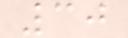30
